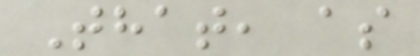That, as
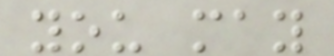you may
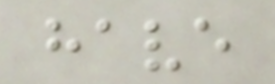have
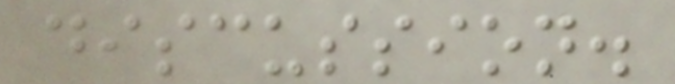discussion.
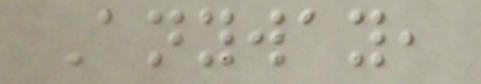Anyway,
